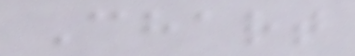Chart
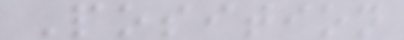Position
